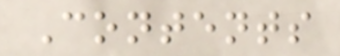Contents
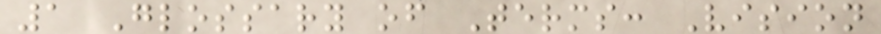1 Glossary of Terms: Vision
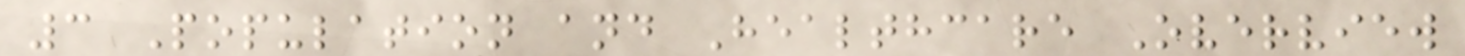3 Population and Healthcare Overview
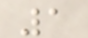1
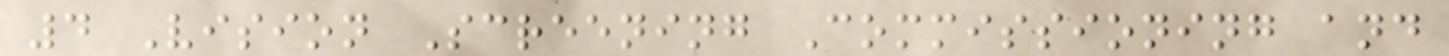4 Vision Screening Commissioning and
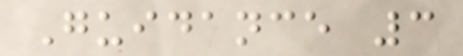Guidance 3
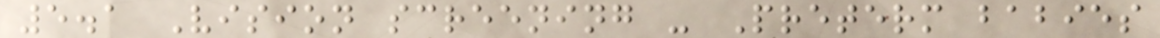5.1 Vision screening - Preterm babies
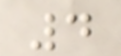4
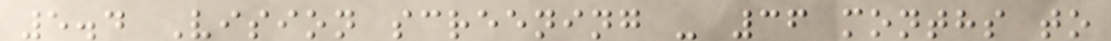5.4 Vision screening - 36 months to
